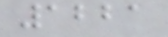1221
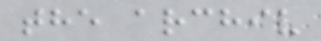the archiv
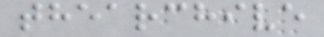thearchive
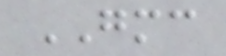GMC
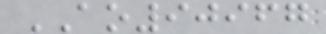AO90967
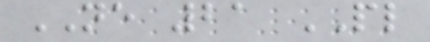NE 21 PL
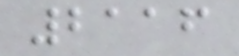2116
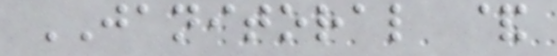JANITORAL &
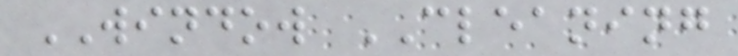WINDOW CLEANING
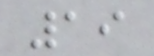19
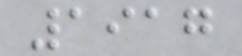1917
